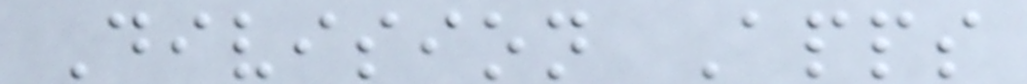Division Apps
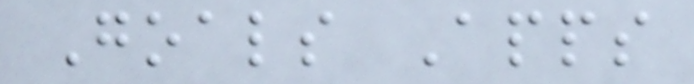Goals Apps
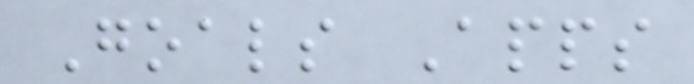Goals Apps
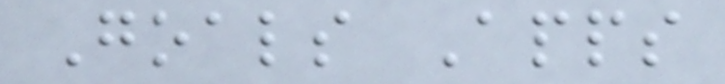Goals Apps
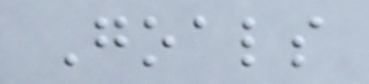Goals
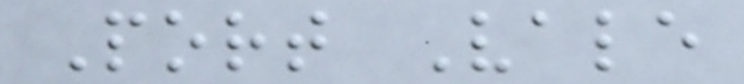Port Vale
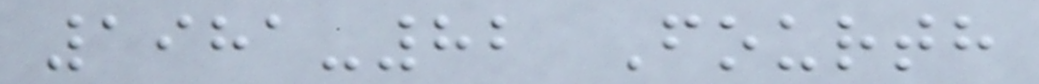1981-82 Fourth
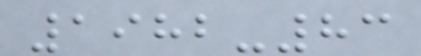1982-83
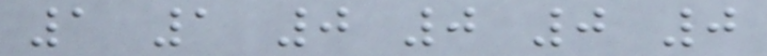1 1 0 0 0 0
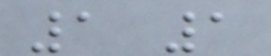1 1
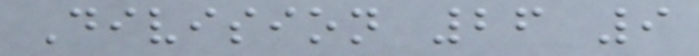Division 26 9
